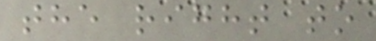the right to
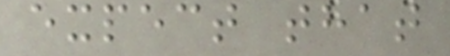expect that
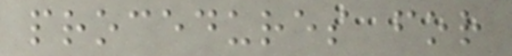procedures for
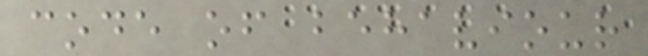code of behaviour
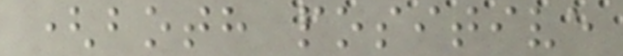(both positive
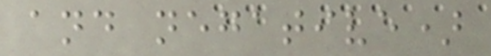and negative)
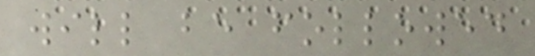will be followed
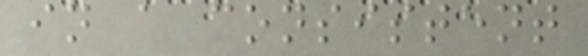in a consistent
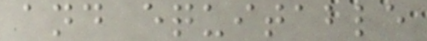and equitable
